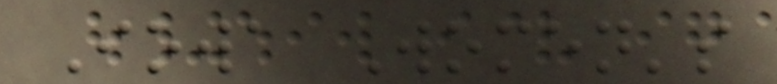Iowa Women's
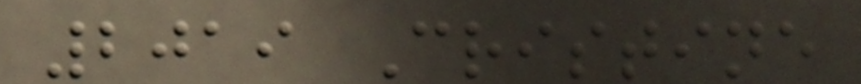2019 Cristine
